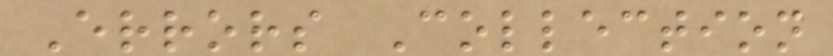Errors Collection
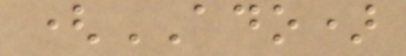(ADO)
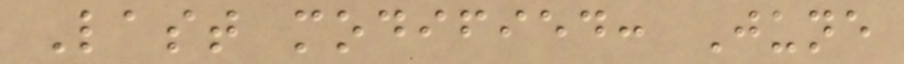Last modified: June
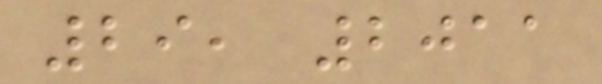29, 2011
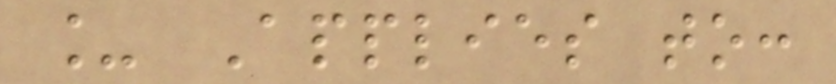_ Applies to:
